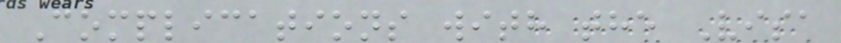Complications with the Visa
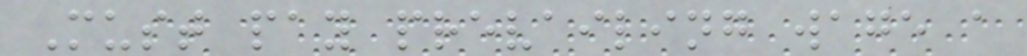Must pay prevailing wage a
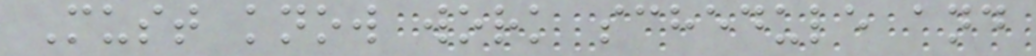Must know work schedule and
